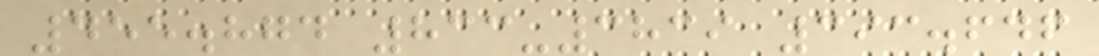455.874 833-3839 393.646
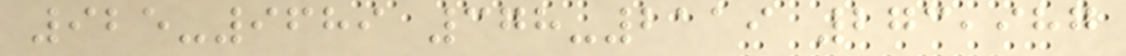925-9689 378-2119 273,987
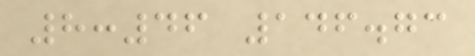8:46 146.73
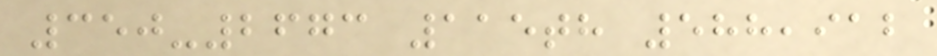350-2673 115th 588,912
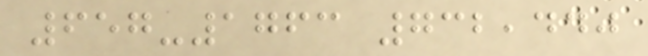657-1763 732,440
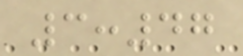3:47
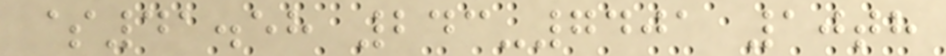$41.58 243-7401 10th
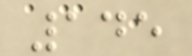145
